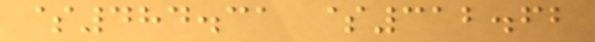$484.31 $312.62
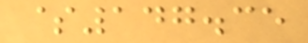$147.35
